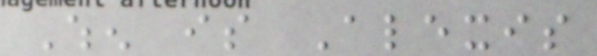When is Alexis
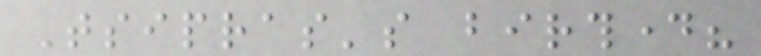Tsipras's birthday?
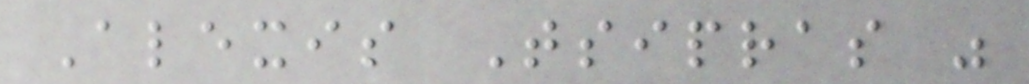Alexis Tsipras was
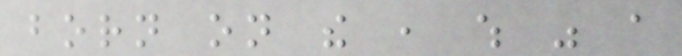born on the , which was a
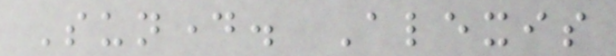Sunday. Alexis
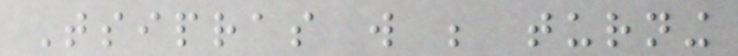Tsipras will be turning
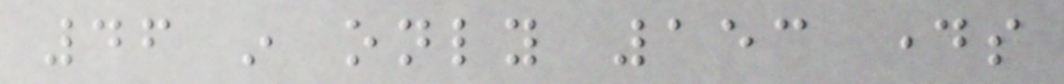46 in only 153 days
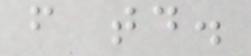from today.
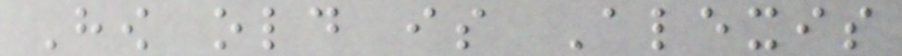How old is Alexis
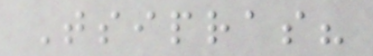Tsipras?
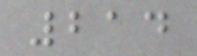214
